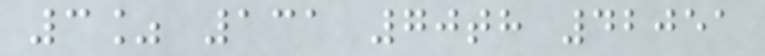3% 131 70th 42051
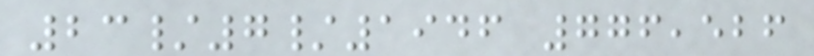23/7/1946 776,526
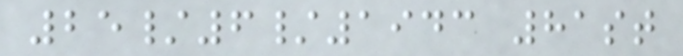25/6/1943 81st
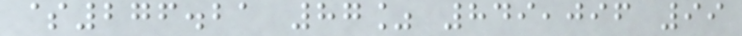$276.21 87% 849,096 99
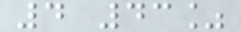4 43%
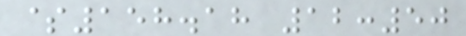$158.18 12:50
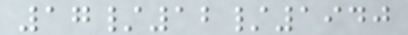17/12/1940
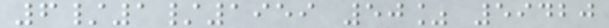6/1/1959 50% 59420
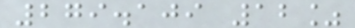279.109 12%
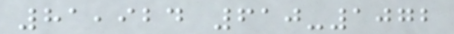81,924 610-1072
